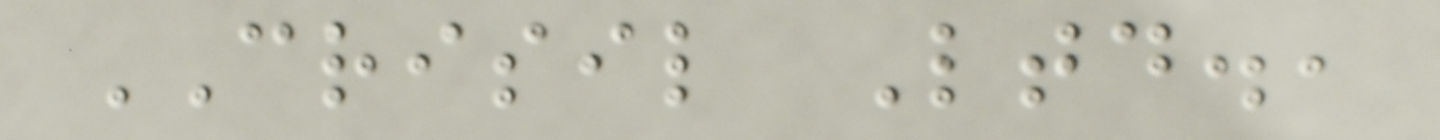CRISIL Ltd.,
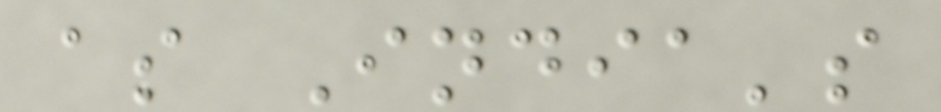as India's
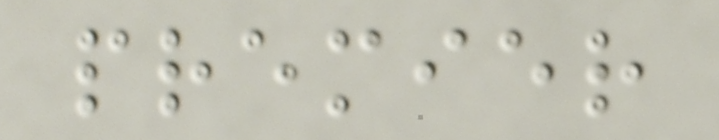premier
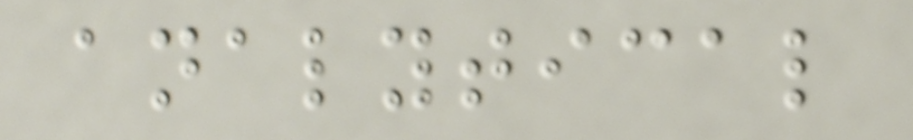analytical
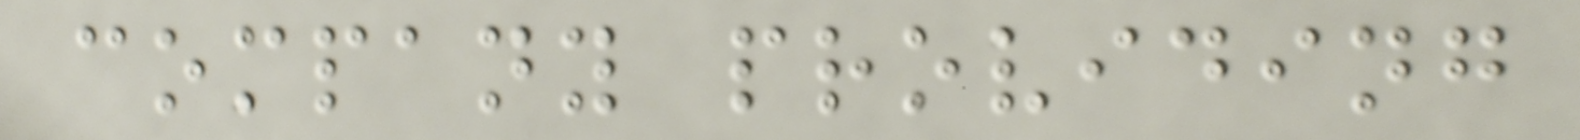company providing
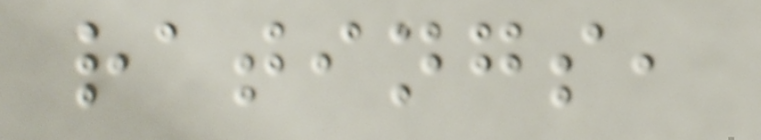ratings,
